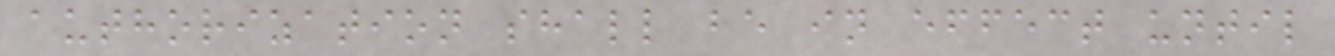authorization shall be in effect until
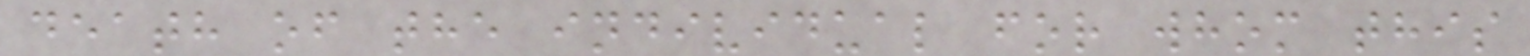death of the individual for whom this
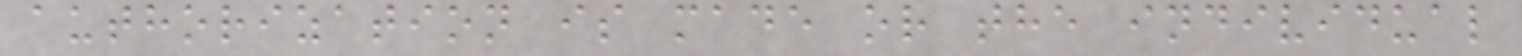authorization is made or the individual
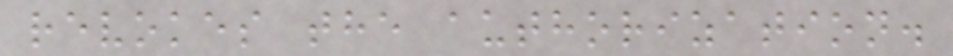revokes the authorization.
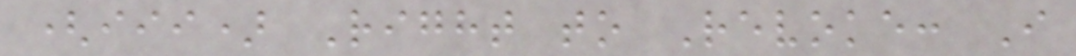(iii) Right to Revoke: I
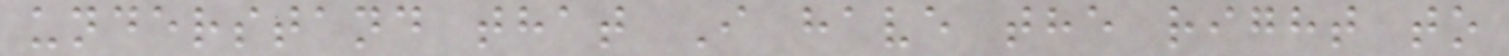understand that I have the right to
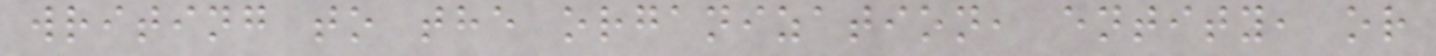writing to the organization, entity, or
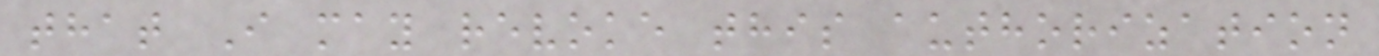that I may revoke this authorization
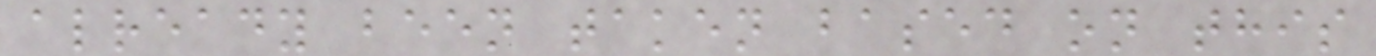already been taken based on this
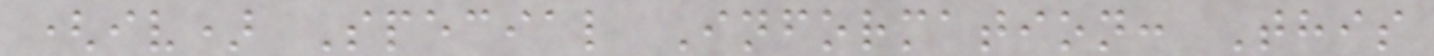(iv) Special Information: This
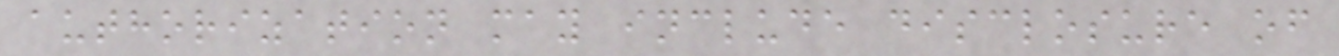authorization may include disclosure of
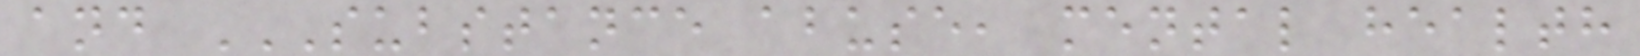and SUBSTANCE ABUSE, MENTAL HEALTH
